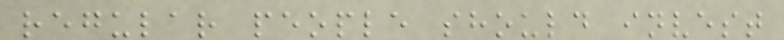regular people should invest
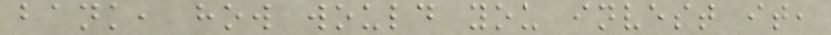bank, how would you invest it,
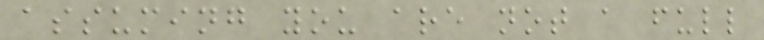assuming you are not a full
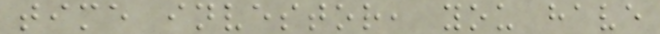time investor, you have
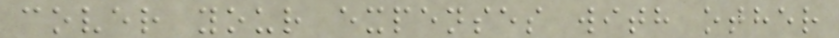cover your expenses with other
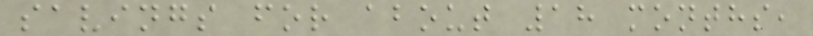savings for about 18 months,
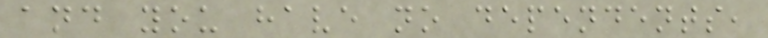and you have no dependents,
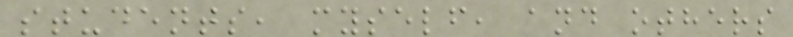students, myself, and others
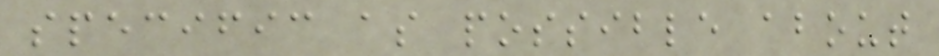specific as possible about
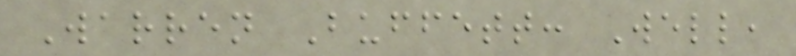Warren Buffett: Well,
